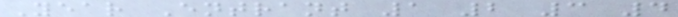Year Entrant 1 2 3 4
